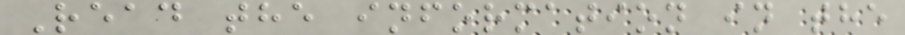Read the information in the
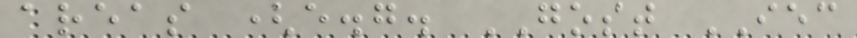areas (e.g. GOST IEC
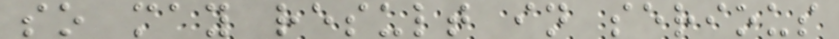so may result in serious
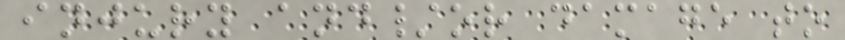injury and/or damage to
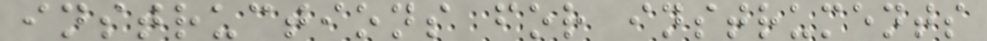instructions for instruments
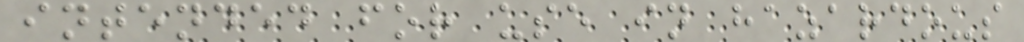intended for use in hazardous
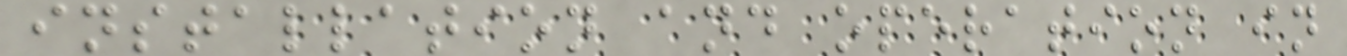installation and operation in
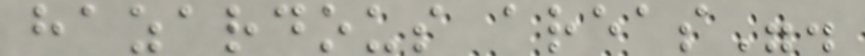hazardous areas".
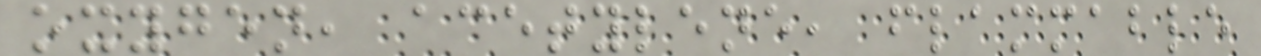oxygen, acetylene, flammable
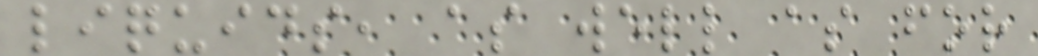liquids, as well as for
